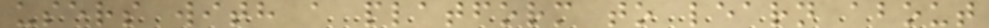users with a platform to learn about
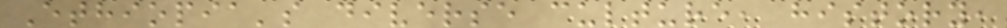Ethiopia's diverse culture, history,
